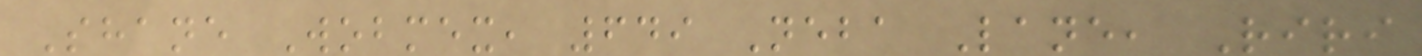Shane Wobmex, 649 Neba Lane, Riri
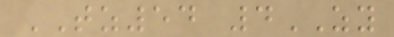TZ54 4ZY
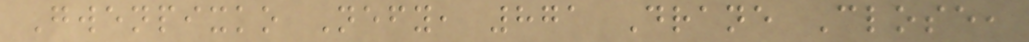Gwenpixko Nefy, 871 Drane Close,
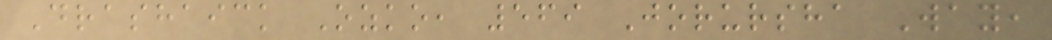Drashaick Ozko, 569 Jorursha Way,
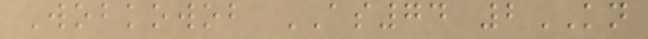Wobkowob AS74 2KN
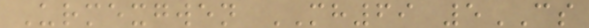Urmexgwen MH69 5CS
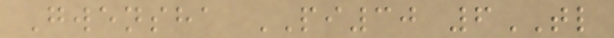Gwensha PI30 6TL
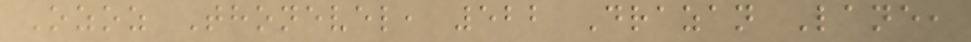Ozoz Thonevel, 522 Drazan Lane,
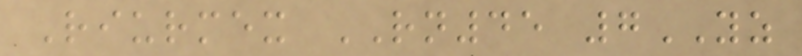Riurmex RN45 7YZ
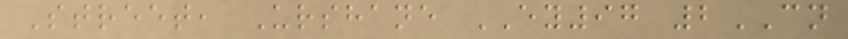Street, Urshane EY97 2CN
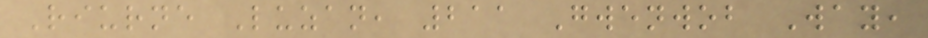Riurne Luzan, 211 Gwenwob Way,
